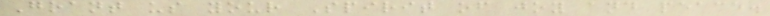Grant us your Spirit of joy and peace.
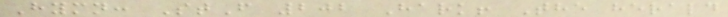Hymn: StF 202 Hark! The herald
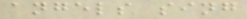angels sing
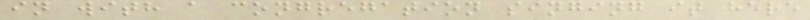in with a congregation singing it here
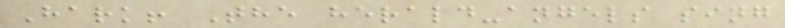Hark! The herald-angels sing
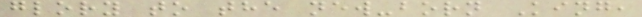glory to the new-born King,
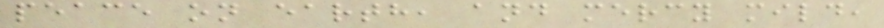peace on earth, and mercy mild,
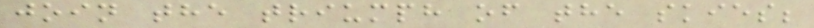join the triumph of the skies;
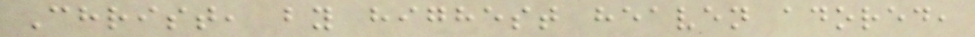Christ, by highest heaven adored,
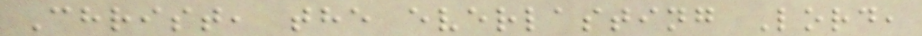Christ, the everlasting Lord,
